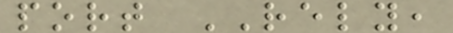port RELY,
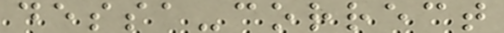dessa-correct
